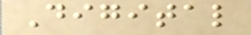Digital
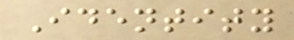Identity
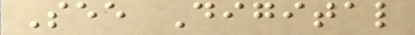See Digital
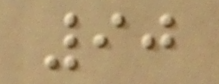90
